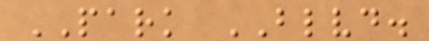PARK BLVD.
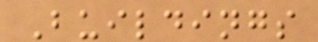Buildings
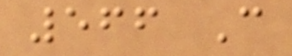566 C
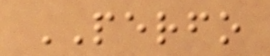PERFO
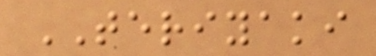TERIYAKI
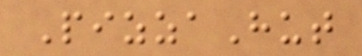PizzaHut
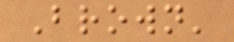Brown'
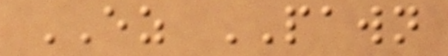EZ PAWN
